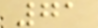71
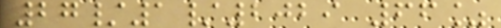27/1/2029 66%
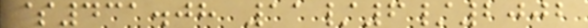$431.08 11/6/2002
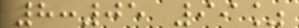8:05 99%
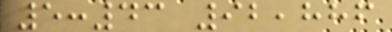5:43 92,886
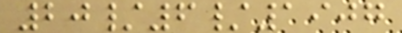20/6/1907
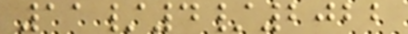11/4/2022
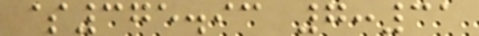$375.93 7:31
